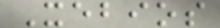Xebios
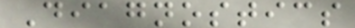Diagnostics
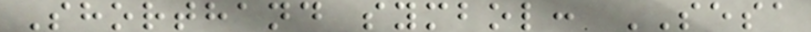Shorthand symbol: SESA
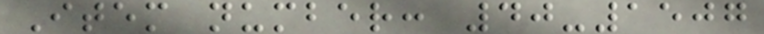Item number: 40-1507
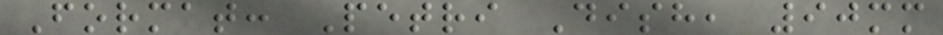Format: Petri Dish, 90mm
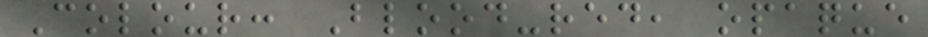Colour: Blood-red, opaque
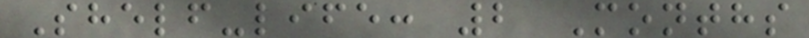Shelf-life: 2 Months
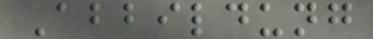Abbildung
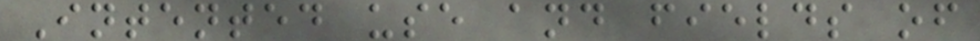Intented use and fields of
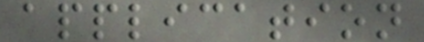application
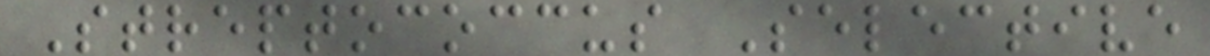Streptococcus Selective
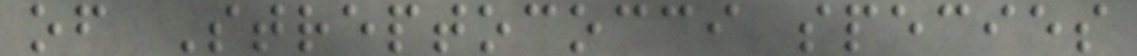of Streptococci species
